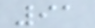91
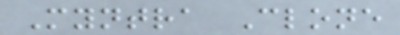Myntra Clone
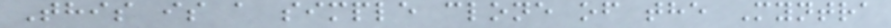This is a simple clone of the Myntra
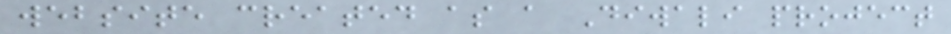website created as a Diwali project
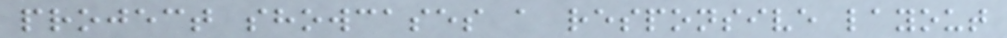project showcases a responsive layout
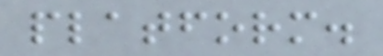platform.
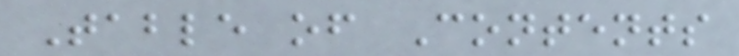Table of Contents
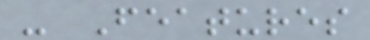- Features
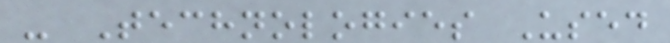- Technologies Used
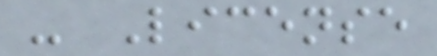- License
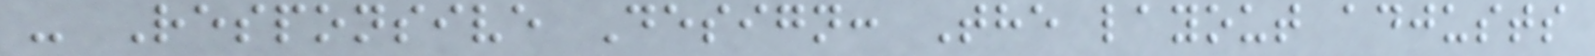- Responsive Design: The layout adjusts
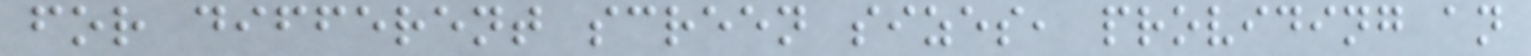for different screen sizes, providing an
